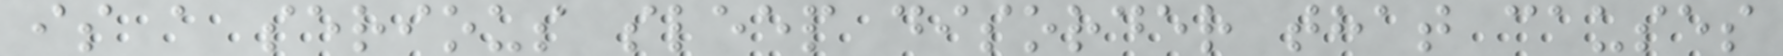is a serious sleep disorder that causes
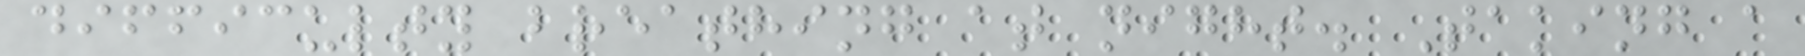difficulty breathing at night. Taking a
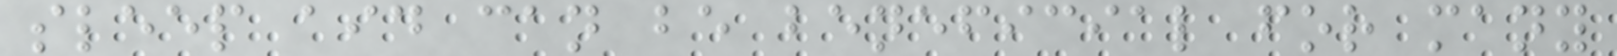sleep aid can be beneficial for many
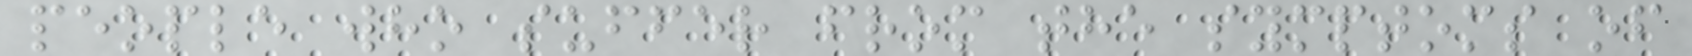people who suffer from the symptoms of
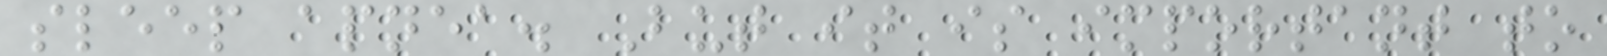sleep apnea. But it is important to
